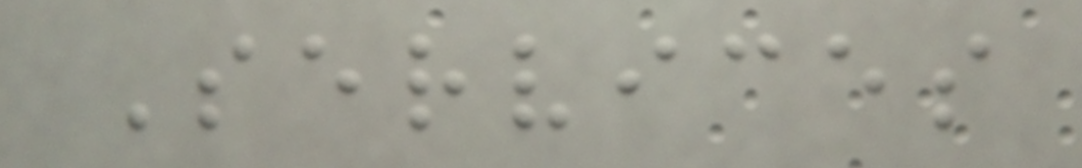Services
